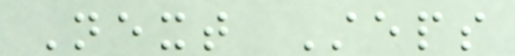Next Steps
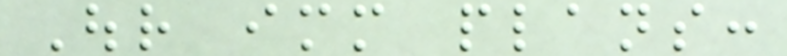Our immediate plans:
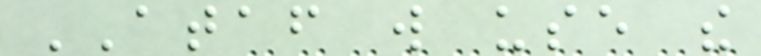ATAF will use the
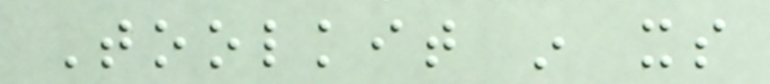Toolkit in its
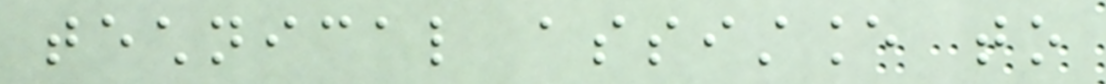technical assistance to
